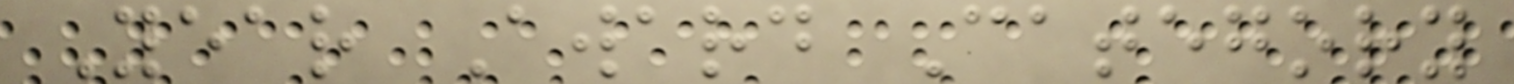Year Award Category
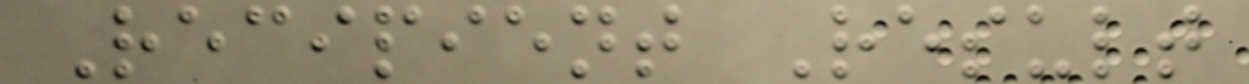Recipient Result
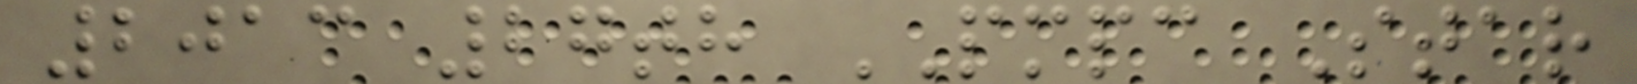2013 27th PMPC Star
